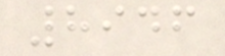8946
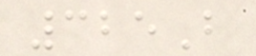325B
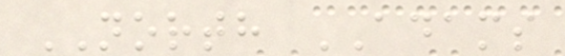NORTH ADAMS
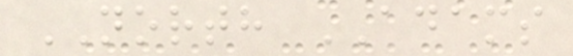NORTH ADAMS
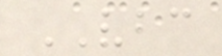VBC
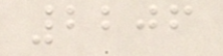2206
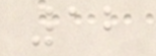12
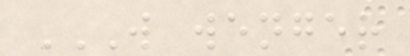W WENGER
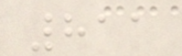811
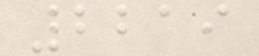2219
